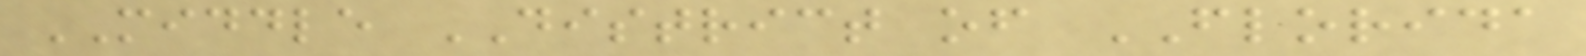MIDDLE DISTRICT of FLORIDA
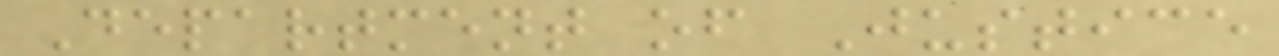Department of Justice
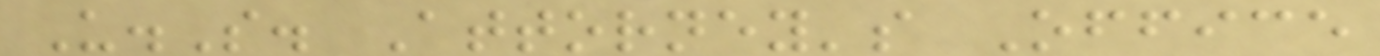U.S. Attorney's Office
